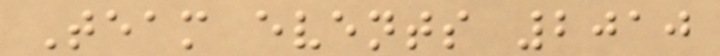Team events 2010
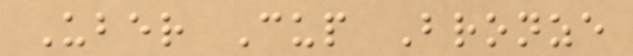Uber Cup Bronze
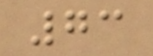73
